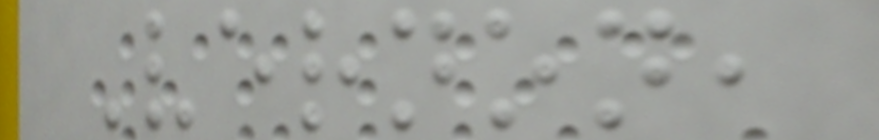Vernon,
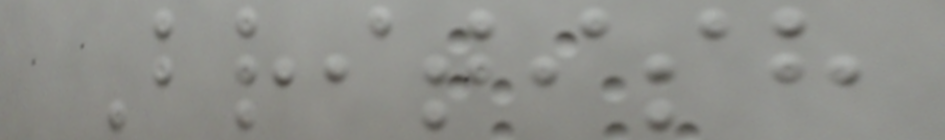British
